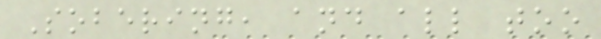Sobering, and all too
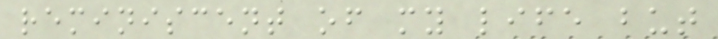reminiscent of my life but
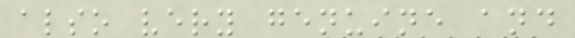also very genuine and
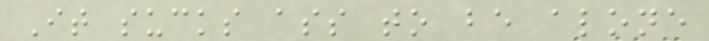It sucks ass to be alone
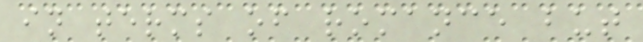in terms of romance but
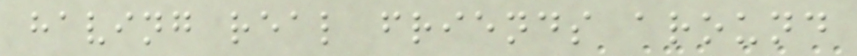having real friends around
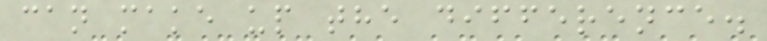can make up the difference.
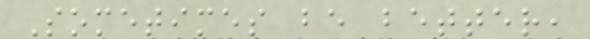Sometimes be better,
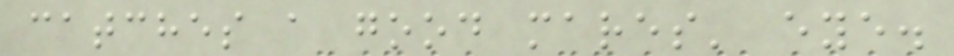catches a good mares' eye.
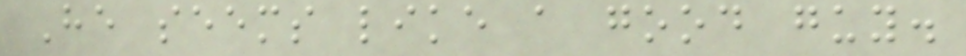He seems like a good guy.
